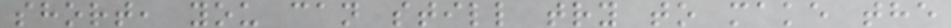short, you can still try to make the
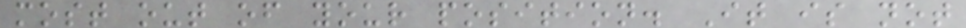most out of your position. It is not
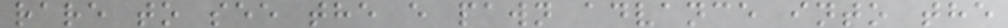rare to see the e pawn advance into the
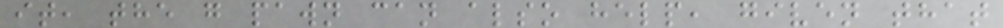it, the g pawn can also help, given that
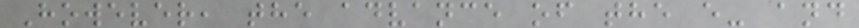However, the advance of the e- and
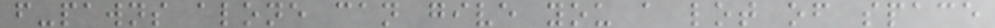f-pawns alone can give you a lot of space
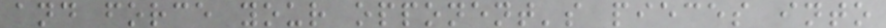and force your opponent's pieces into
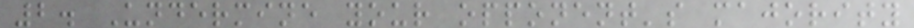2. Undermine your opponent's majority
